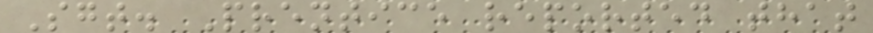Sgt. Prentice reported that
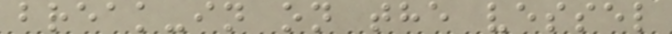break-in on the vessel
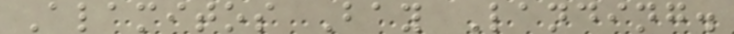Alamitos Bay Landing.
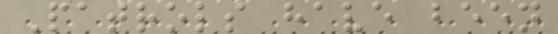Patrols have been
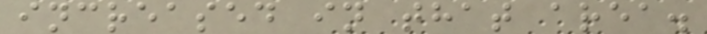increased in that area.
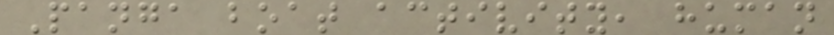Panga boat activity, human
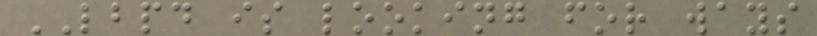LBPD is looking for ways
